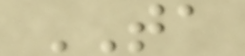TA
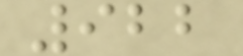922
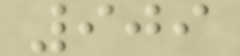909
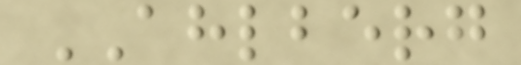AHLBERG
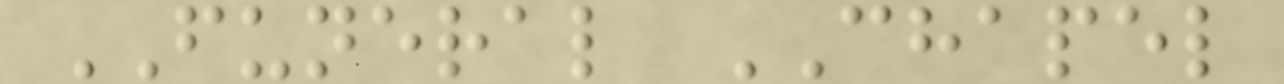FUNERAL CHAPEL
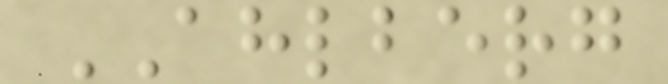AHLBERG
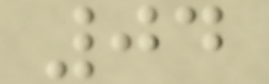04
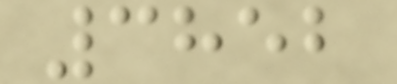3852
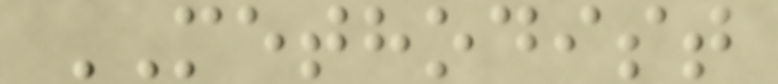METHODIST
